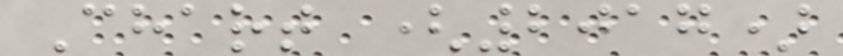Chart (2017)
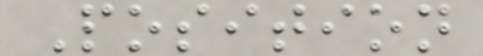Position
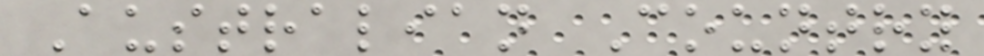Australian Country
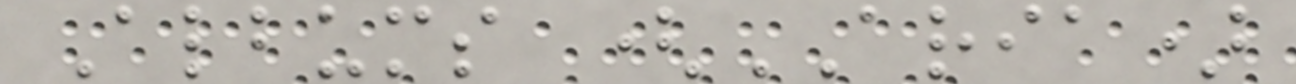Albums (ARIA)
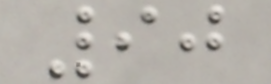90
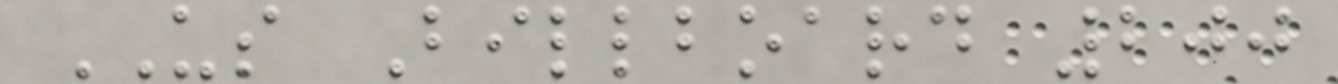US Billboard 200
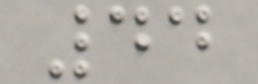44
